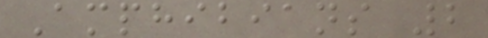Amphibians 2
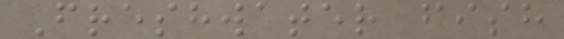Freshwater fish
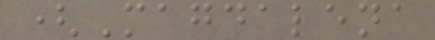(Magdalena
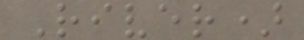River)
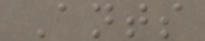Ants
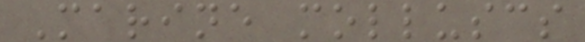Marine molluscs
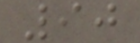90
